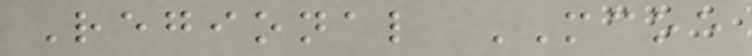Regional MCOE
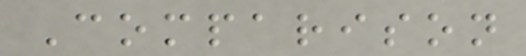Comparison
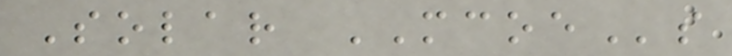Solar MCOEs
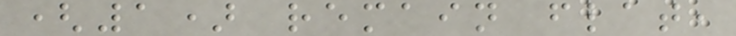(1) remain flat,
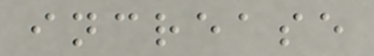increase
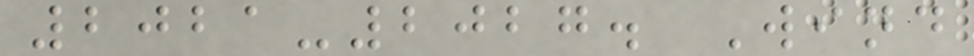2021-2027. Wind
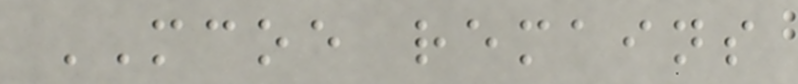MCOE remains
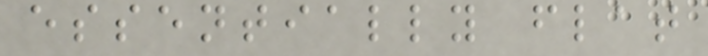essentially flat
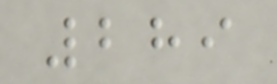289
